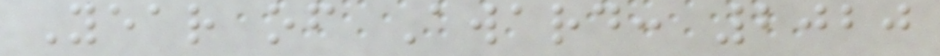Year of Award: 2020
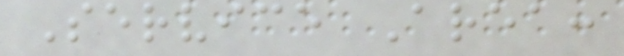Service Area:
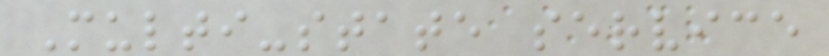Multi-state service
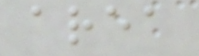area
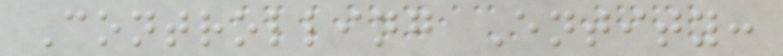Controlling Entity:
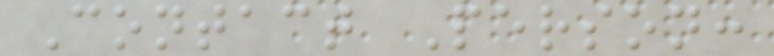Contact Person:
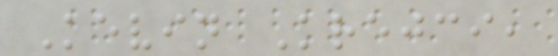Kevin Krejci,
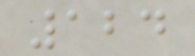124
